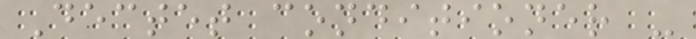Dectet conditioner -
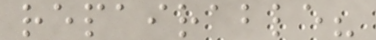repairable?
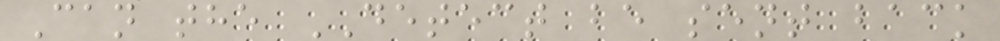Can the DETECT be sent back
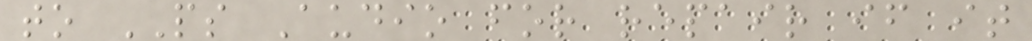to PS Audio for repair if it
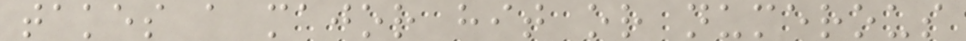takes a major hit or numerous
